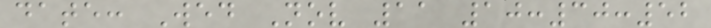date: Wed Nov 11 10:30:52
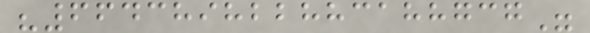"664389822883188737"
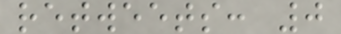retweets: 0
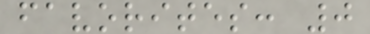favorites: 0
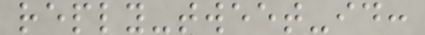reply-tweet-id:
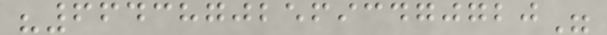"664387025693470720"
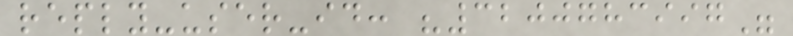reply-user-id: "3200783997"
